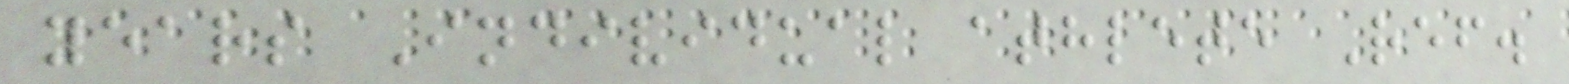years Individual athlete Ref.
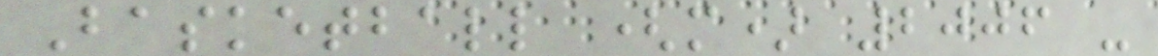Basketball (m) 2006 -
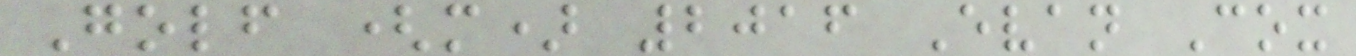Golf (m) 2016 Evan Cox
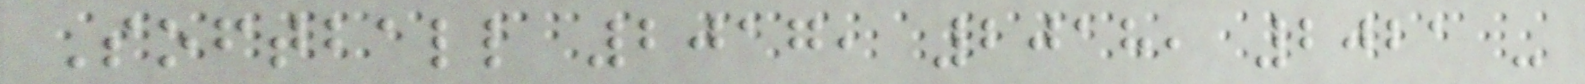Softball 2017, 2018, 2021 -
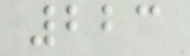223
